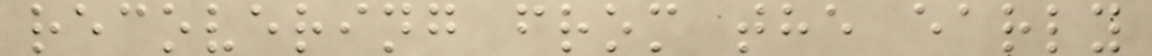recovering from the early
